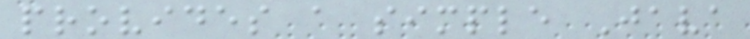provides a simple Java
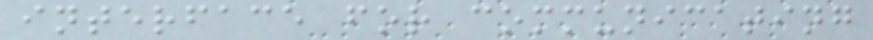interface for communicating
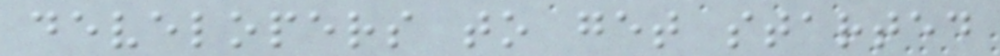developers to get started
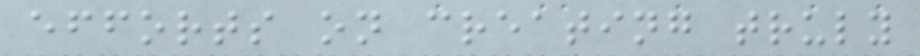efforts on creating truly
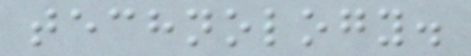technology.
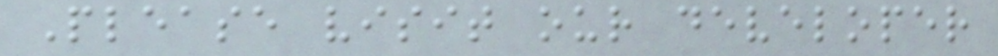Please visit our developer
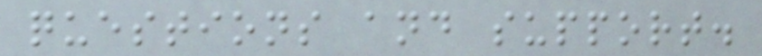questions and support.
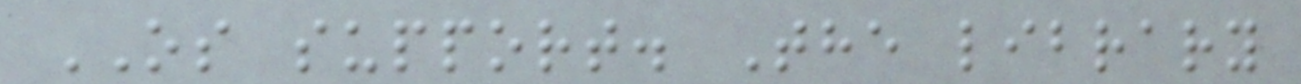OS support. The library
